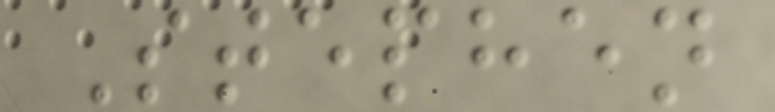Stephen
